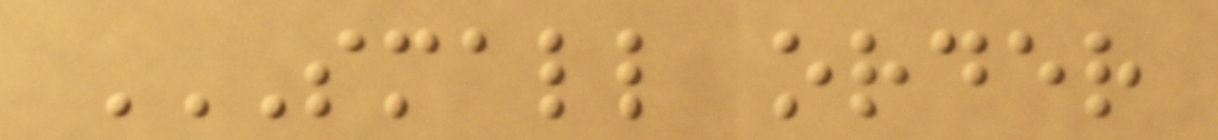SMALL ORDER
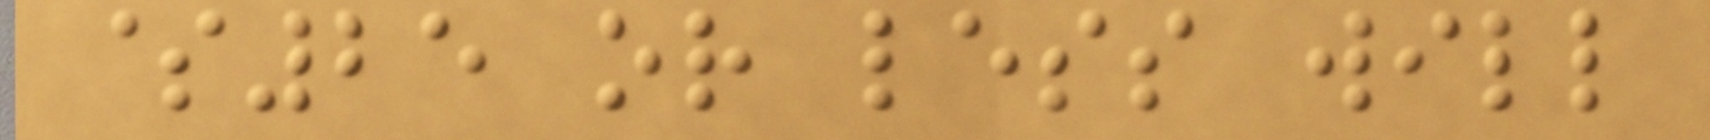$25 or less will
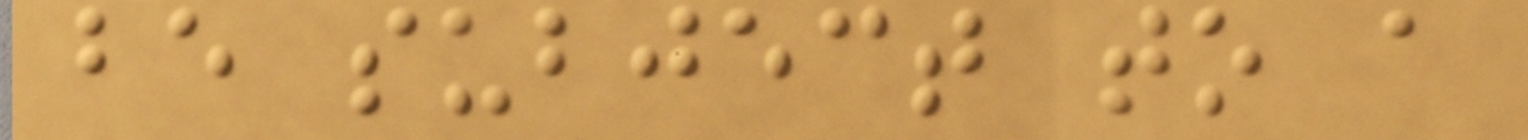be subject to a
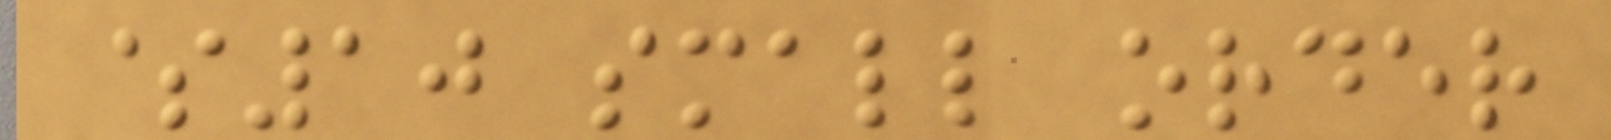$10 small order
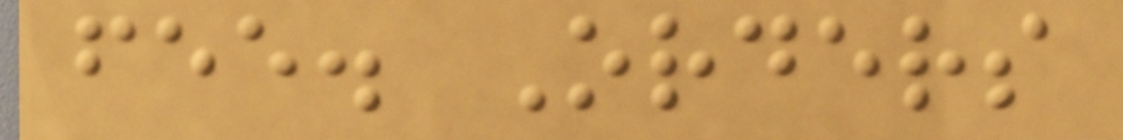fee. Orders
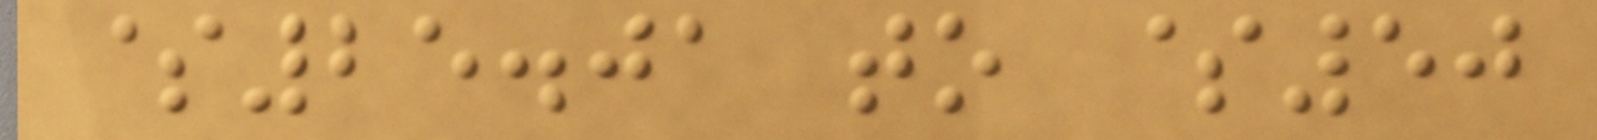$25.01 to $50
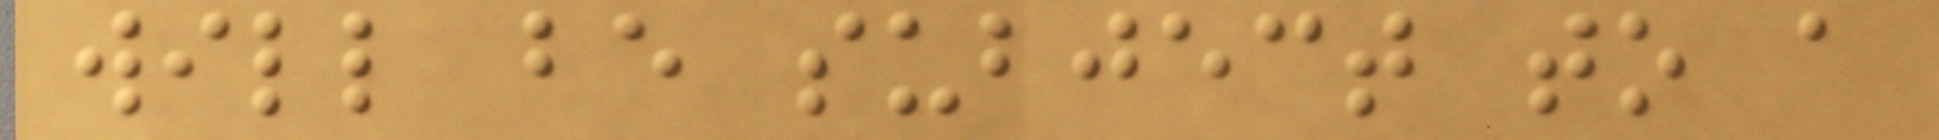will be subject to a
